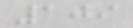109
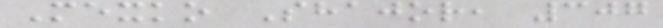Mexko Shajor, 307
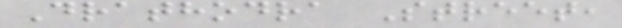Drathodra Street,
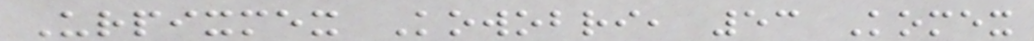Urpixmex Kowobri, 53 Komex
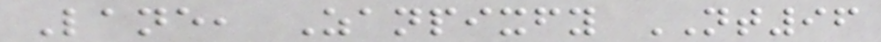Lane, Zanpixfy NT96
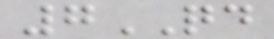7QD
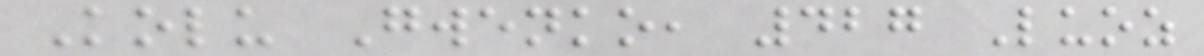Kolu Gwenko, 427 Luoz
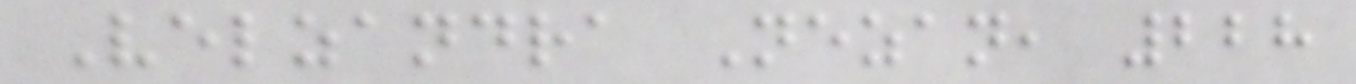Velzandra Nezan, 228
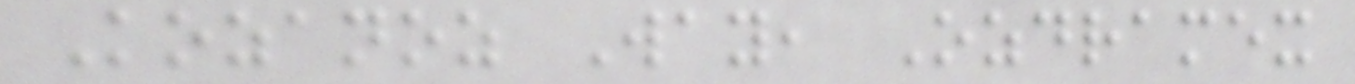Kozanoz Way, Ozdramex
